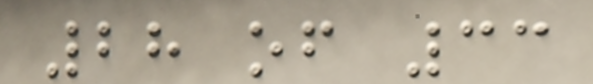28 of 33
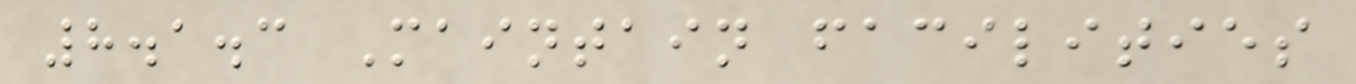8.1.3 Maintain facilities
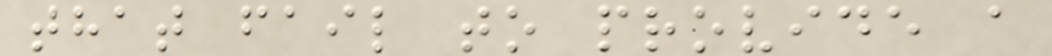that fail to provide a
